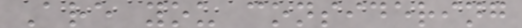Are you considering
